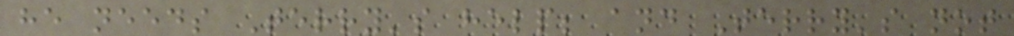he needs Terry's help; and Terry's not
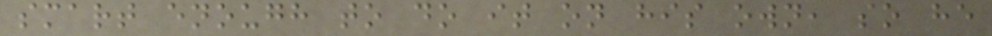smart enough to do it on his own, so he
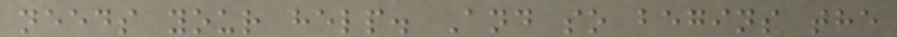needs your help. And so begins the
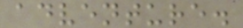adventure.
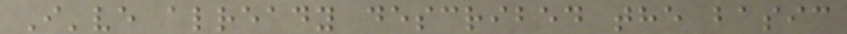I've already described the basic
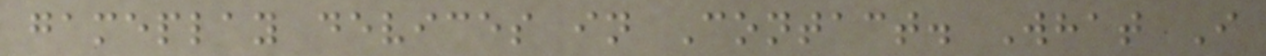gameplay devices in Contact. What I
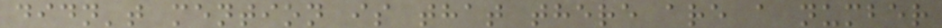didn't mention is that there are a number
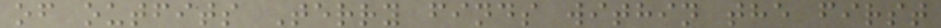of outfits Terry finds within the first
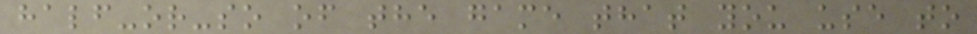half-or-so of the game that you use to
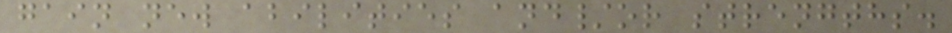gain new abilities and/or strengths.
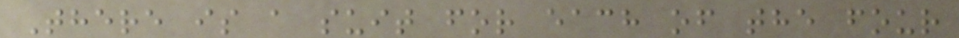There is a suit for each of the four
